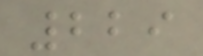229
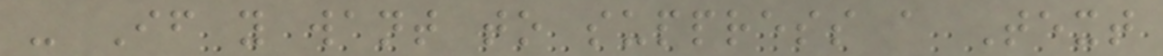- If you want to suppress a Text
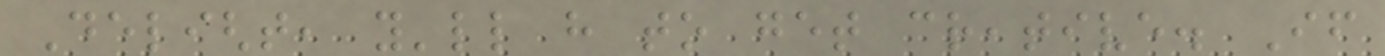Delight, you'll have to get creative. If
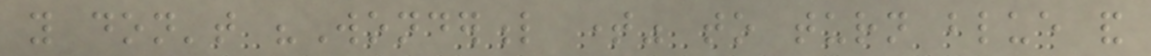you don't "Wonderful time" to turn blue and
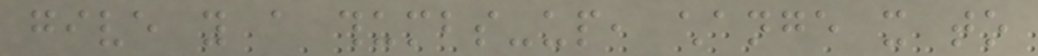give you a thumbs-up, change it to
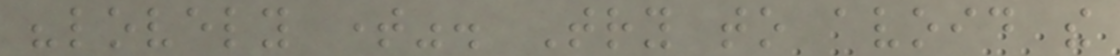"lovely time". Try to avoid the
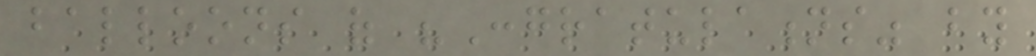balloons of "Congratulations" by
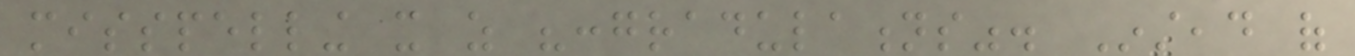misspelling it as "congradulations". Instead of
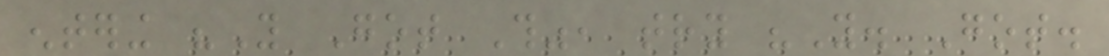entering "You Got This", try "You. Got.
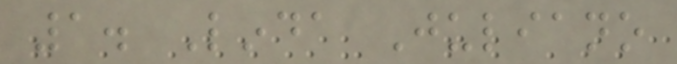1. Linda Juliano
